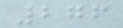276
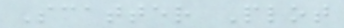Scatter Plot
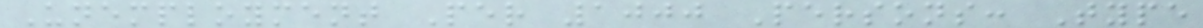Unemployment Per 1000 Persons: Type
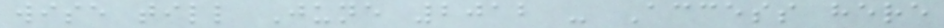wise till June 2012 - Access here
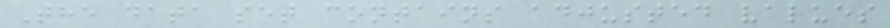The data set contains adjusted values
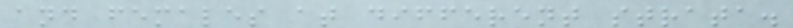and females at different strata.
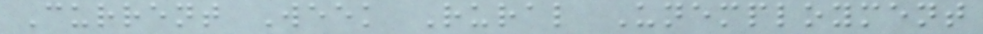Current Week Rural Unemployment
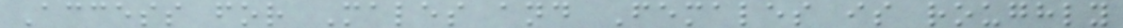Access for Males and Females is roughly
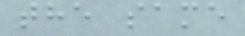the same
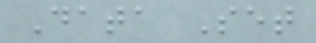Data Set
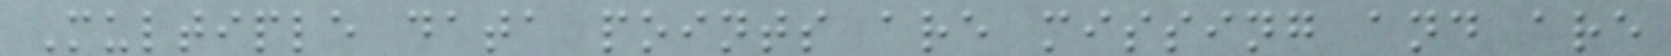Multiple data points are missing and are
